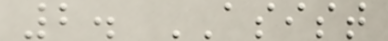2. ASIST
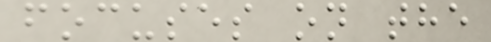focuses on the
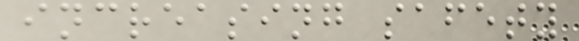increasing safety
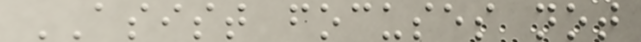ASIST focuses not
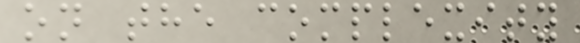on the complexity
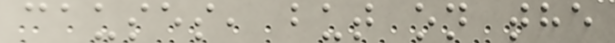causes, but on the
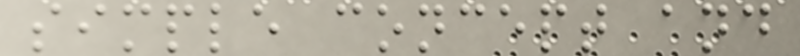simple concept and
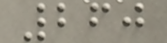260
